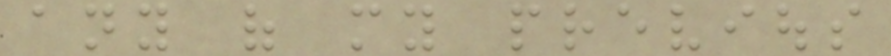any of my previous
